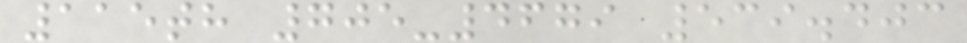115th 705-4679 539.403
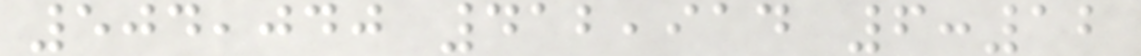504,040 412,914 6:12
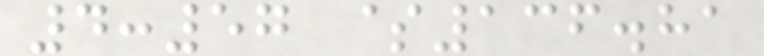4:57 $136.81
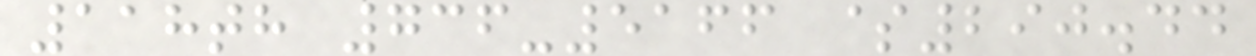118th 736-5166 $290.44
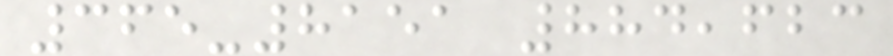365-8151 884,623
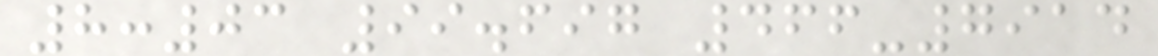8:03 99.697 466-7914
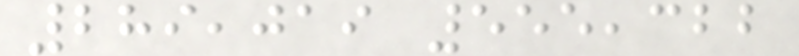289,019 555,322
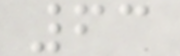63
